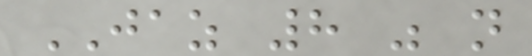JAZ 8 was not
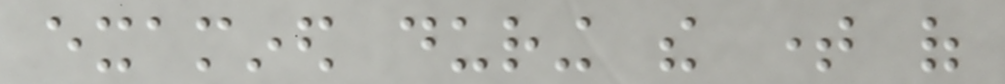examined during the time of
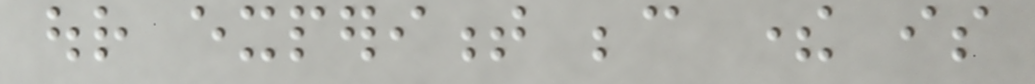our experiment because there is
